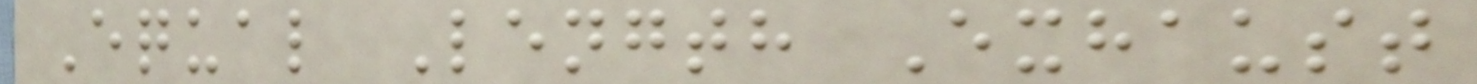Equal Length Exhaust
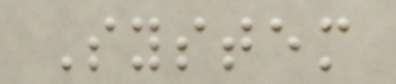System
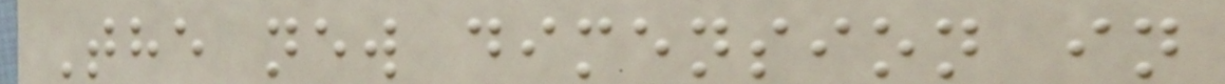The new dimension in
